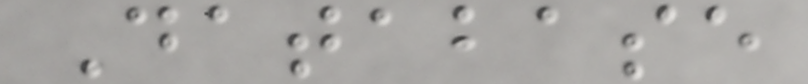Database
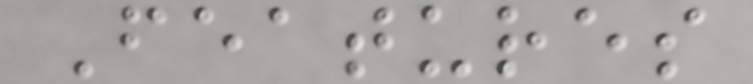Features
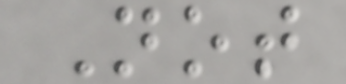Not
